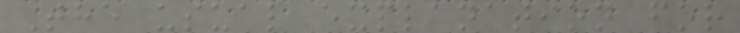The usual explanation for
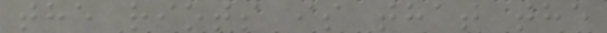the riots is that the
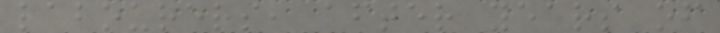labourers, after years of
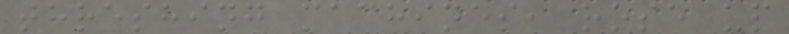threshing machines, rose up
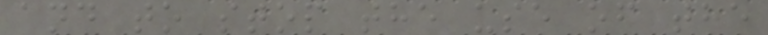and to stop the use of the
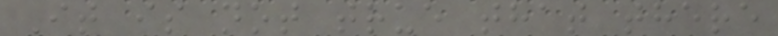It is not true that there
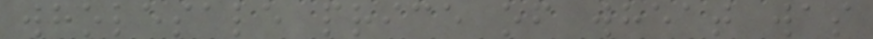wholesale price of wheat was
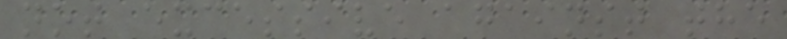not excessive against the
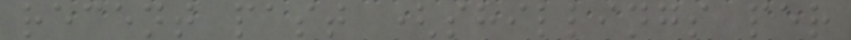recent past (shillings per
